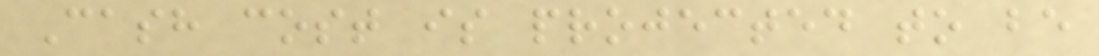Cash cost is projected to be
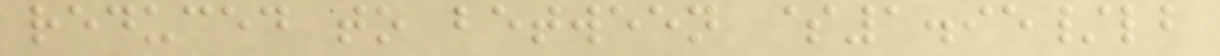reduced to between $1.95/lb
